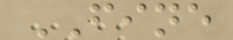FINE
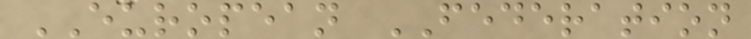EUROPEAN FEDERATION
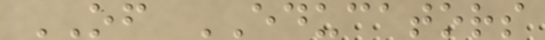OF EDUCATORS
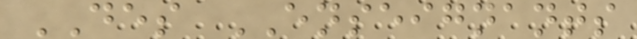DES ENSEIGNANTS
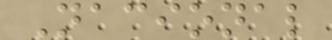Nacional
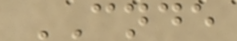CNDE
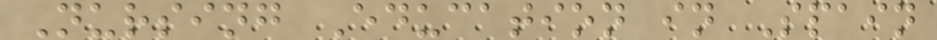Nursing Education in Spain
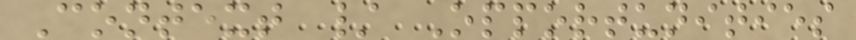Context / Opportunities
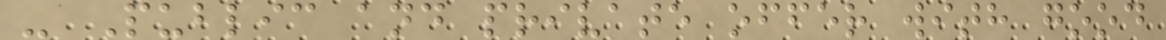- Public and private offer with good
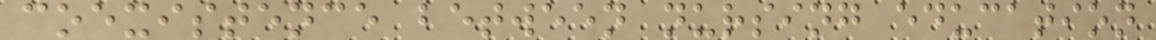coexistence between nursing education
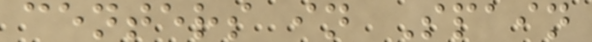centers in Spain
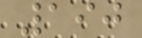190
